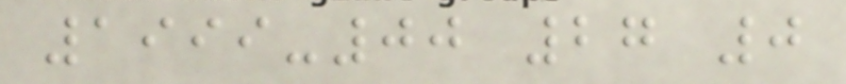1999-00 27 0
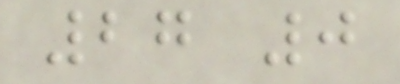27 0
